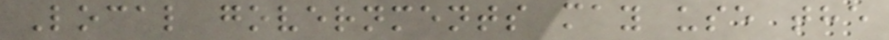Local governments may use the
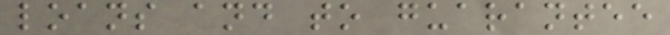loans and to guarantee
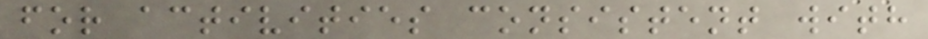for activities consistent with
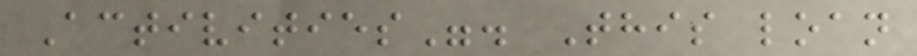Activities". This loan
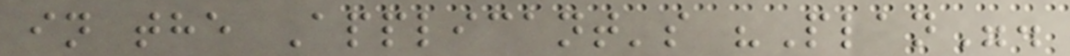in the Applicant's "Plan".
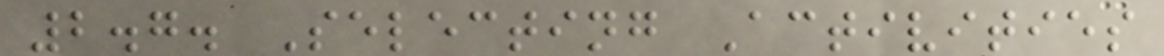2.7. Selecting Activities
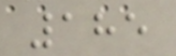185
